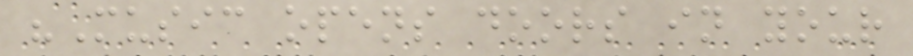"Music opens doors in your
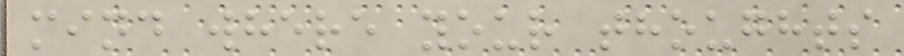mind where your thoughts
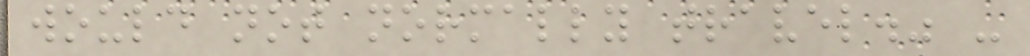would not normally travel." -
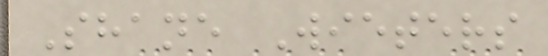Shane Wieters
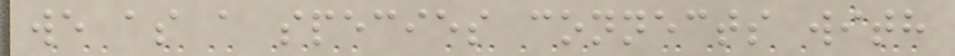we as a species connects with
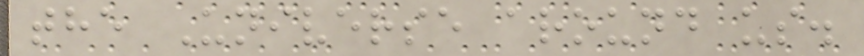the Universe around us.
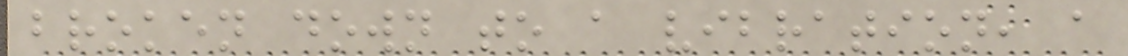broken down to a vibration, a
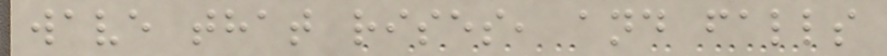wave that rises, and falls
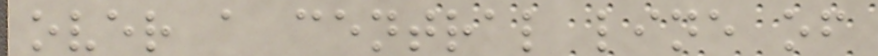over a central line of
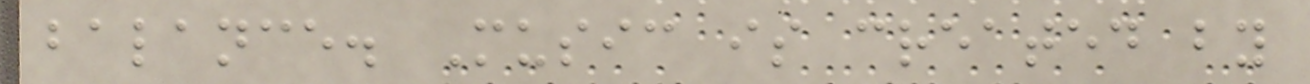balance. Music is created by
